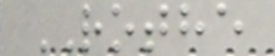ROTHE
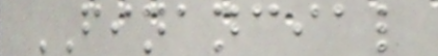FINANCIAL
